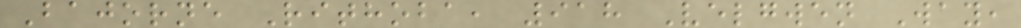Bajorne Rithoba, 918 Velgwen Way,
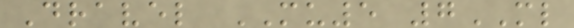Dravel MU5 7ML
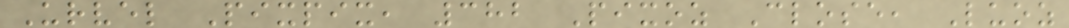Urvel Pixpix, 382 Pixoz Close, Luoz
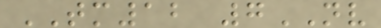TM12 7NV
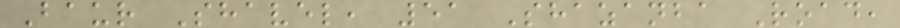Baur Shavel, 51 Shazanba Road,
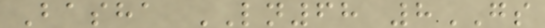Basha LN68 8GS
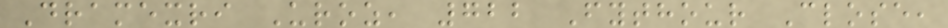Dramexri Uroz, 722 Fythour Close,
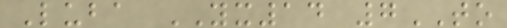Luba YX14 7TO
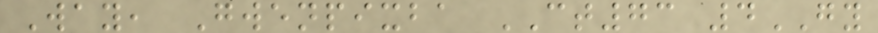Way, Gwenpixba CT73 4GY
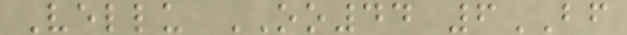Vellu OO44 6BF
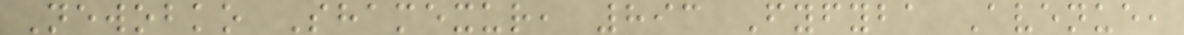Newobko Shamexur, 893 Fyfyba Avenue,
